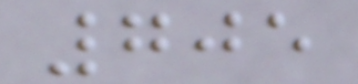705
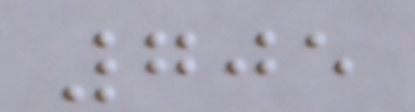705
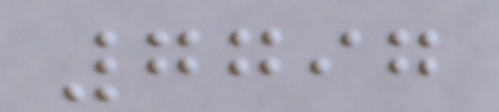7797
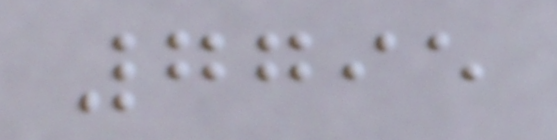7795
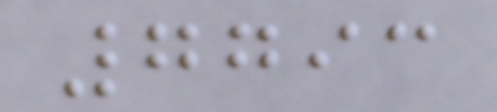7793
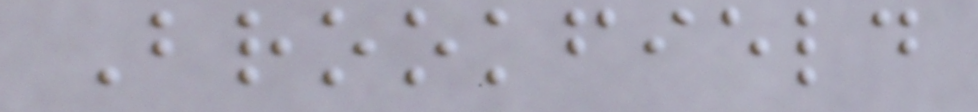Brookfield
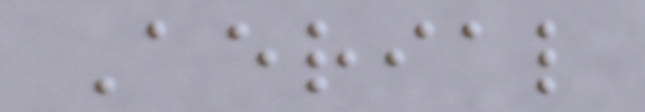Aerial
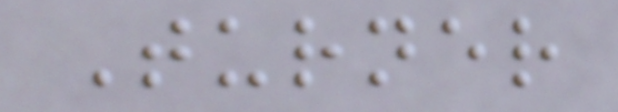Turner
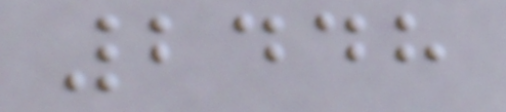2448
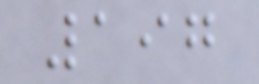197
